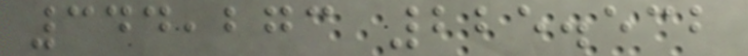344,273 225.532
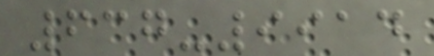637-9914
